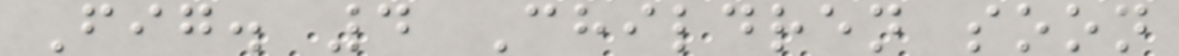Fig. 4 Children soon
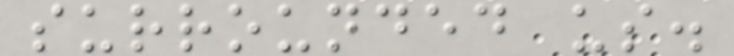surrounded us.
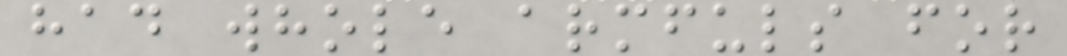had whole armfuls for
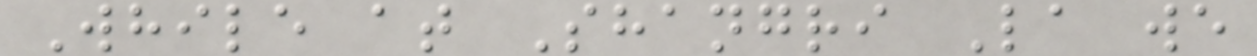While at Shangri La we
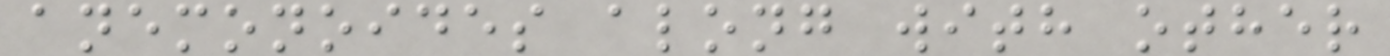anemonoides along with other
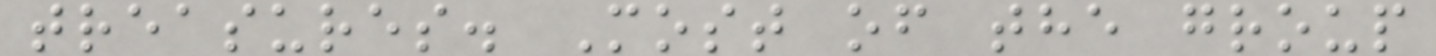treasures. Most of the group
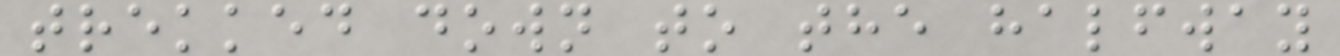trekked down to the halfway
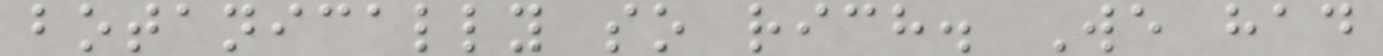botanically so rich. We had
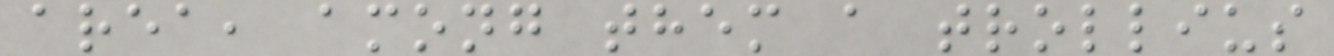area, among them a trollius
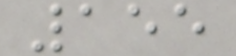155
